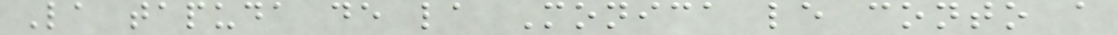La tapuda de la Monica le conto a
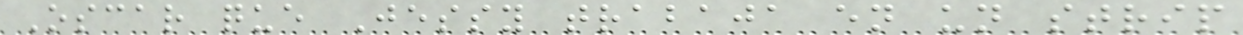Oscar que Jessy trabaja en un strip
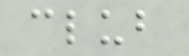club
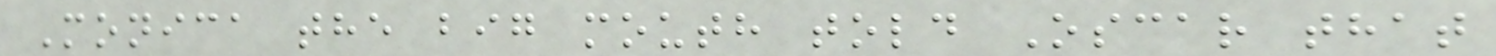Monica the big mouth told Oscar that
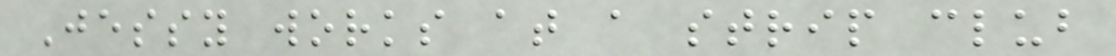Jessy works at a strip club
